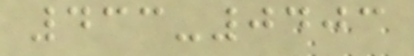433-0403
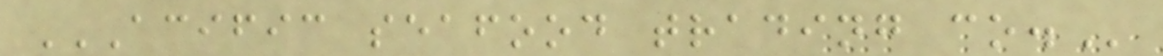ACIFIC SEAFOOD TRADING CO.
